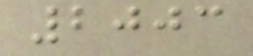2003
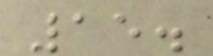15.
